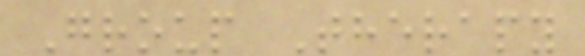Group Therapy
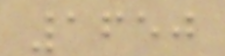1650
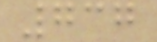737
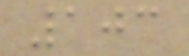103
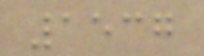1537
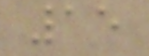15
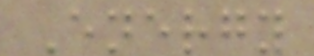Energy
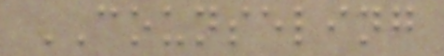COUNSELING
